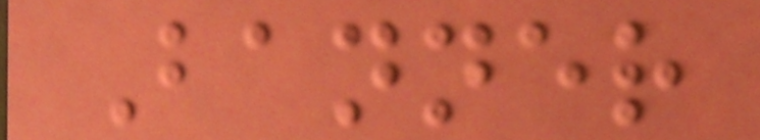Banner
